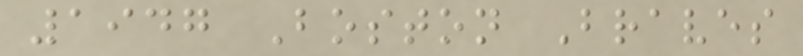1947 Boston Braves
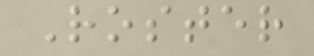Roster
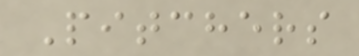Pitchers
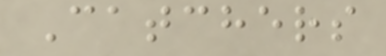Catchers
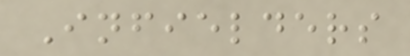Infielders
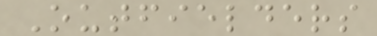Outfielders
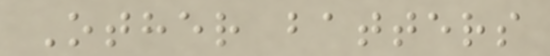Other batters
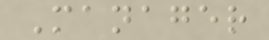Manager
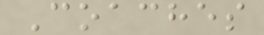Coaches
